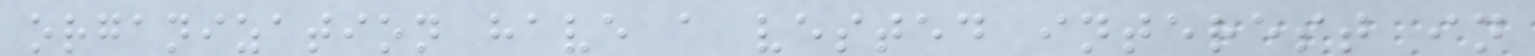organization have a vested interest in
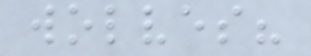wolves?
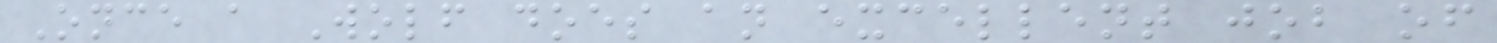Once a Wolf does an excellent job of
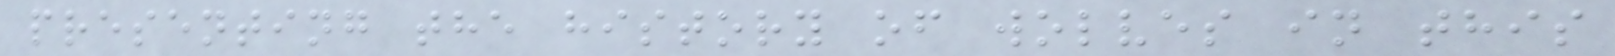presenting the history of wolves in this
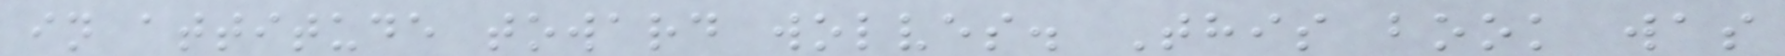in attitude toward wolves. This book was
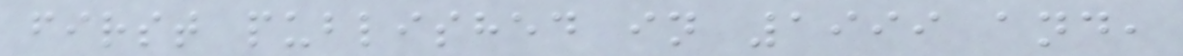first published in 1999 and,
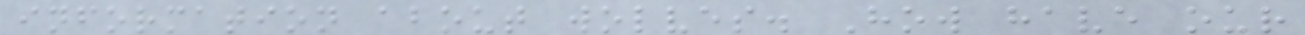information about wolves. How have our
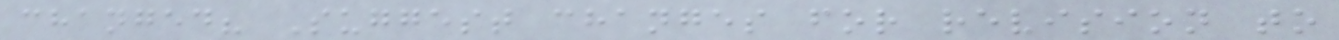changed? Suggest changes for revision to
